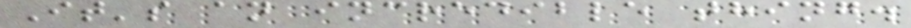It's an incredible thing.
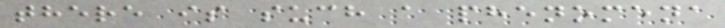there is such a phenomena
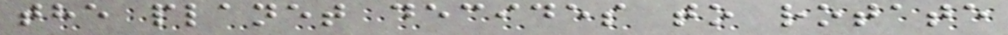the planet decides to rotate
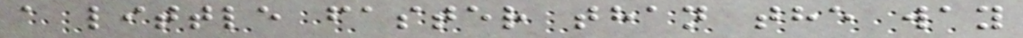a little faster than the way
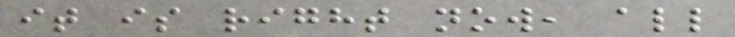it is right now, all
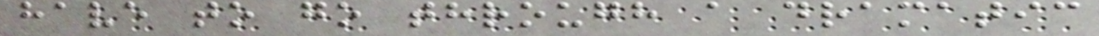have to go through a dramatic
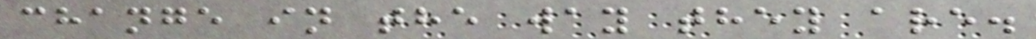change in the way they are.
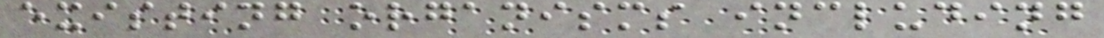existing organisms including
